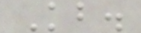Kb.
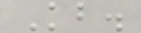Kb.
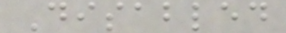Disabled
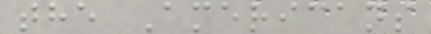the Americans
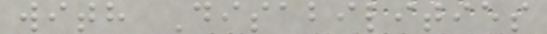with Disabilities
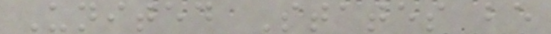United States be
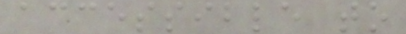accessible to
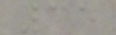35
